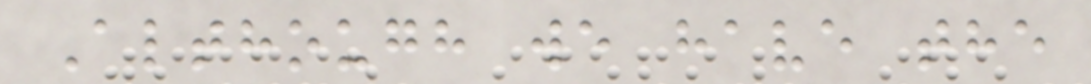Although we have the
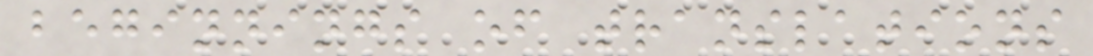beginnings of translations
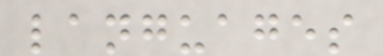languages
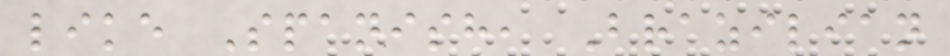like Spanish, Brazilian
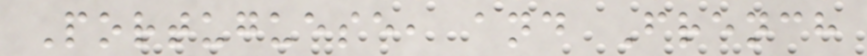Portuguese, and French
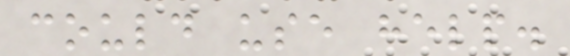could use help.
